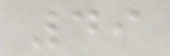49
